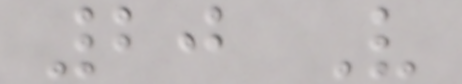20 V
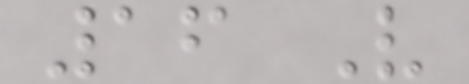16 V
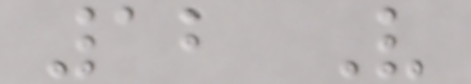12 V
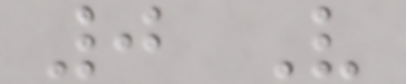0 V
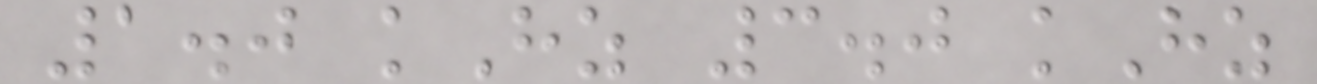1.0 kHz 3.0 kHz
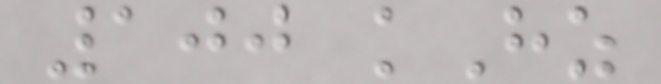100 kHz
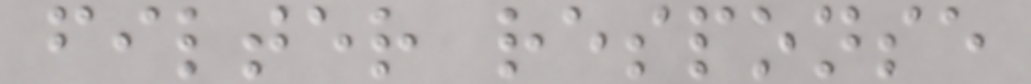filter response
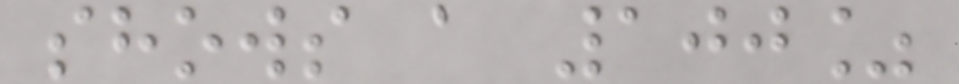shows a 100%
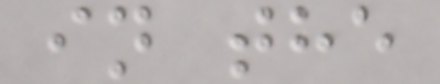in the
